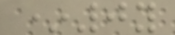*0y
